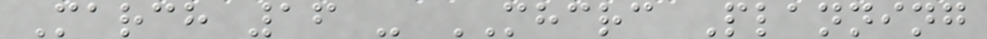March 16 - MHCRC Planning
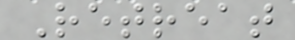Retreat
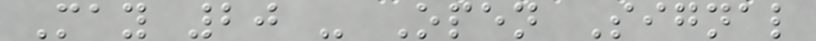May 20 - Open Signal
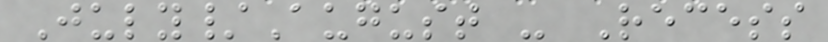July/August - Recess
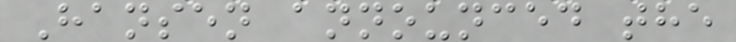Hansen announced the
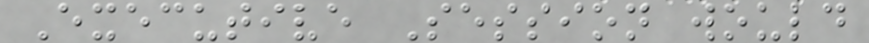Executive Session would
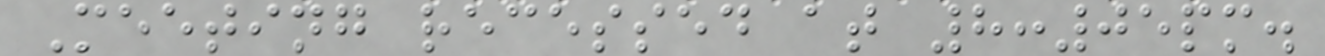Meeting recessed at 8:05pm.
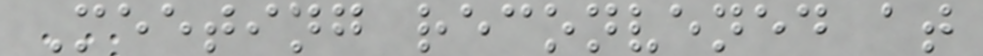Meeting reconvened at
